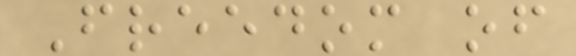Freedom of
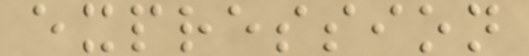expression
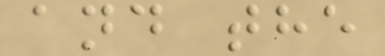and the
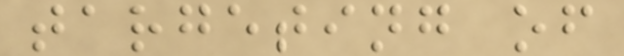targeting of
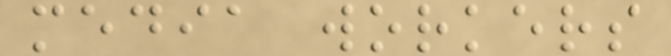media workers
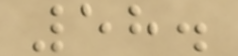58.
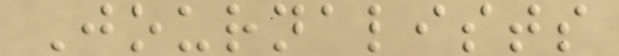Journalists
